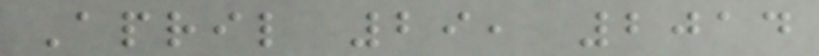April 29, 2014
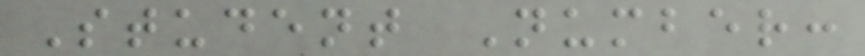Student Number:
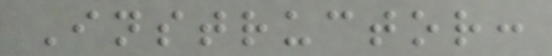Instructor:
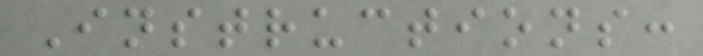Instructions:
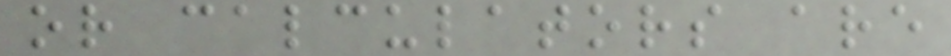or calculators are
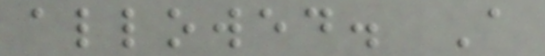allowed. A
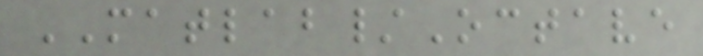MATLAB/Octave
